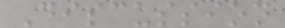Discussion
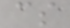cs
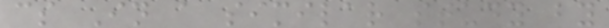cs In a similar study by
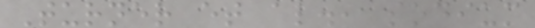Turner et al., sodium
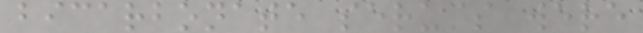bicarbonate serums were
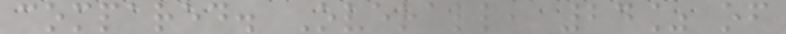compared. Overall, 24% of
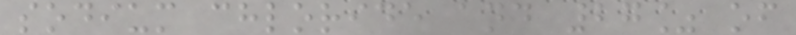sodium chloride and 27% of
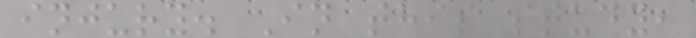injury. In this study,
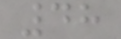48
